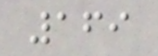169
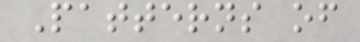Patterns of
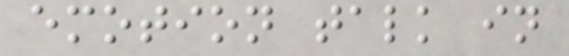emotion talk in
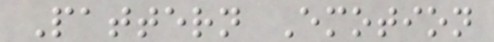Pattern Emotion
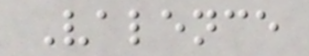Valence
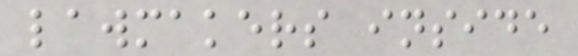lawmakers inside
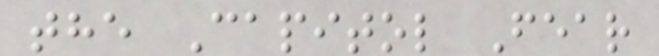the Capitol Fear
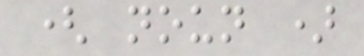( noun )
